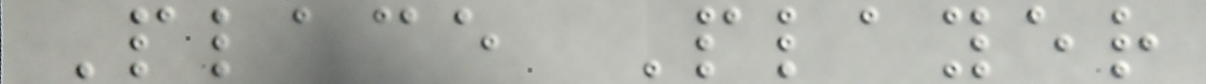Place Player
